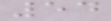54
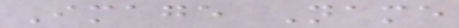Image Name
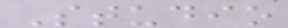Studio
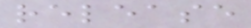release
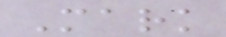Mark
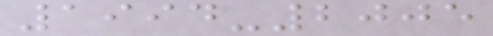1994-2005
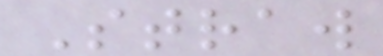Straw
